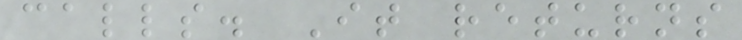calls. It returns
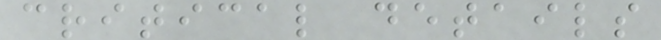critical details
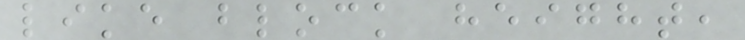like block height,
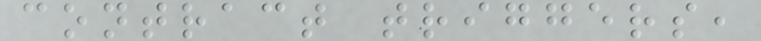contract triggers,
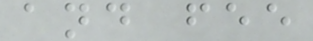and fee
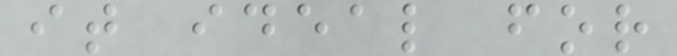it ideal for
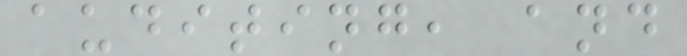auditing, and
